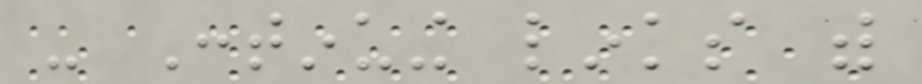- Continuing links with
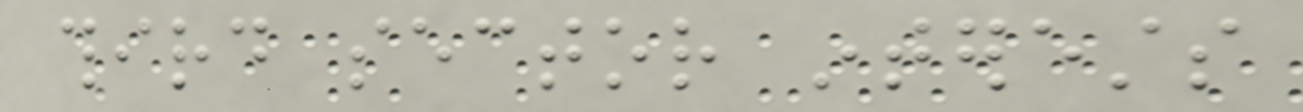third sector interests
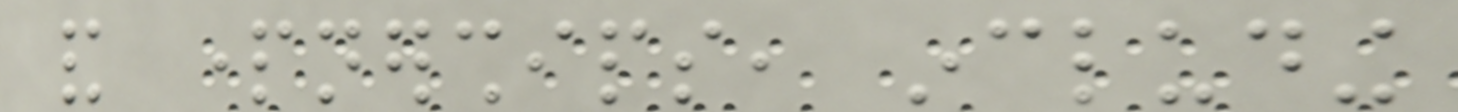and partnerships, including
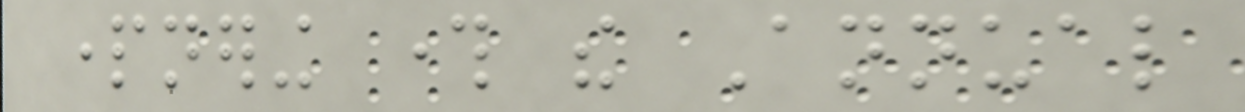partnering through the Annual
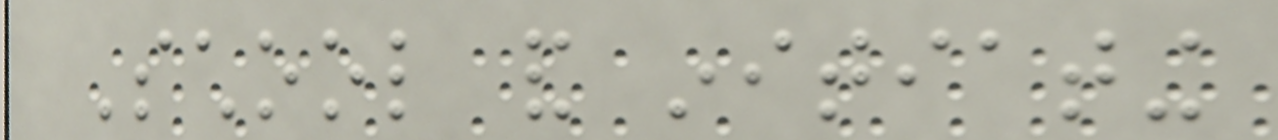School and initiating
